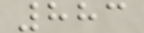883
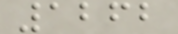1262
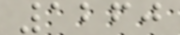1260
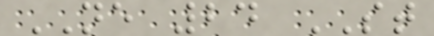NE 24 ST
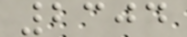2304
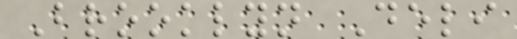Brooklyn Deli
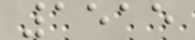1515
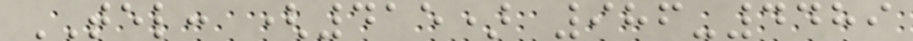TEL: (415) 986-4489
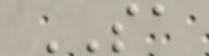SA
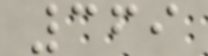369
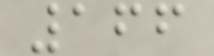166
